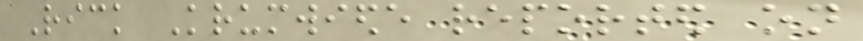Rick Krumwiede reported on
